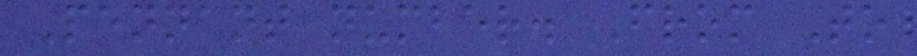Pennant number. From To
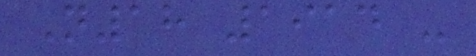N18 1914 -
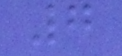7
